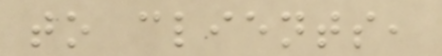to clients,
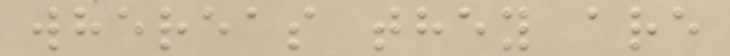whereas they are
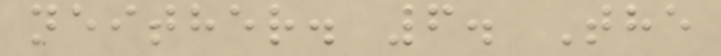neither. 6. The
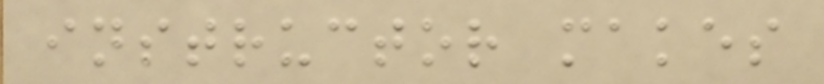instructor makes
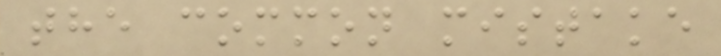the common mistake
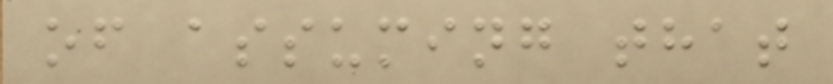of assuming that
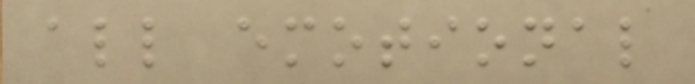all emotional
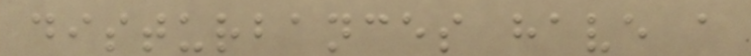disturbances have a
